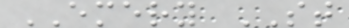EMERY ST
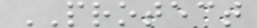PROTECT
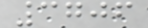3706
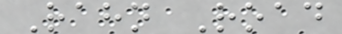Rahn Road
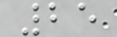25
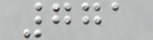771
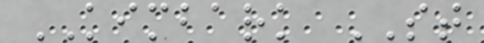KIMBARK ST
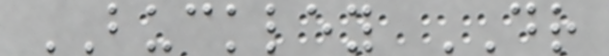BUCKLEY DR
